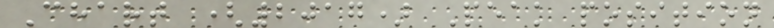Chart (2017) Peak position
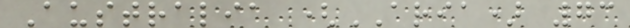Australia (ARIA) 73
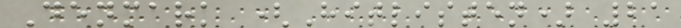Denmark (Hitlisten) 21
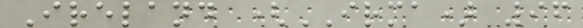Ireland (IRMA) 96
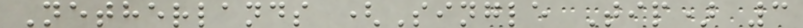Netherlands (Single Tip) 3
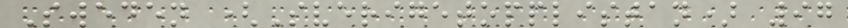Sweden (Sverigetopplistan) 97
